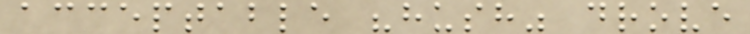acceptable "hush" drove
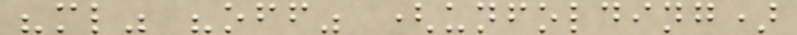"ml" "off" (unfolding)
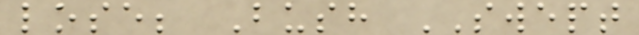lose; Bush SWEPT
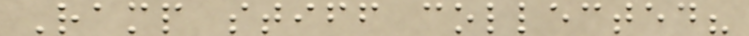Ramp stiff collected?
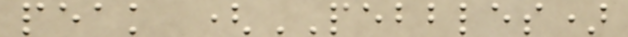peak (PEBBLES)
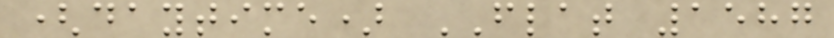(daytime) FLAT 1587
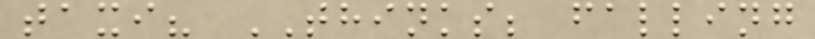taxi? THINKS; falling
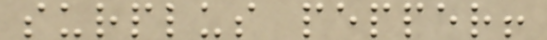surplus pepper!
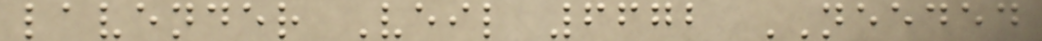lavender Veil 6672 NEEDED
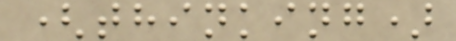(thinking)
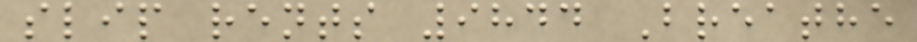slip rents 9844 Breathe
